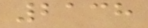2138
